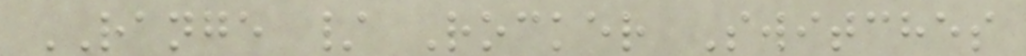RANGE / Rocker Switches
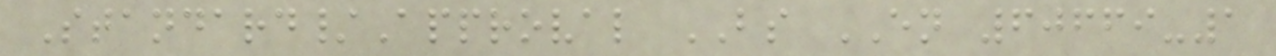Standard/Approval BS EN 60669-1
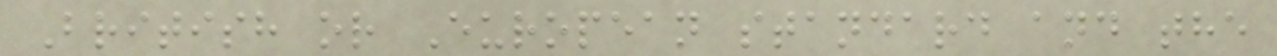British or European standard and the
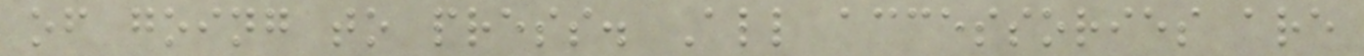of going to press. All accessories are
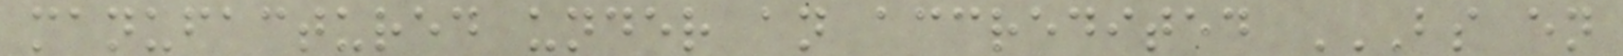manufactured under an accredited BS EN
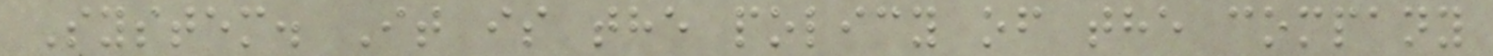System. It is the policy of the company
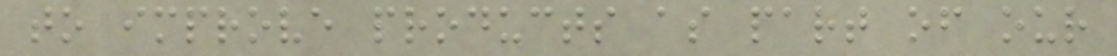to improve products as part of our
